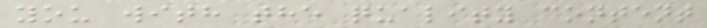you with the quality content
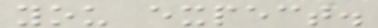you expect.
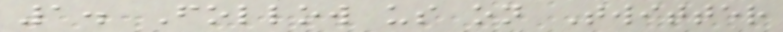1. Follow us on Twitter
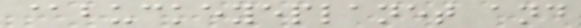@buckeyeplanet and
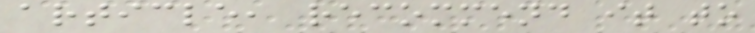article, recommend it to
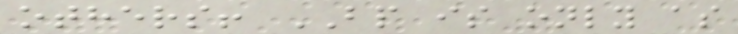others! BP is only as
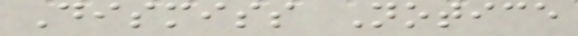Dismiss Notice
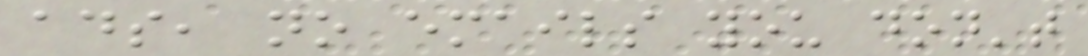ads, no emails you don't
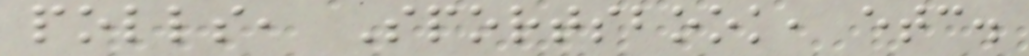polls, Sportsbook, etc.
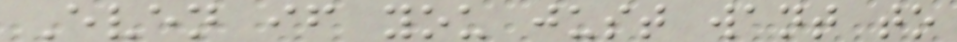Even if you just want to
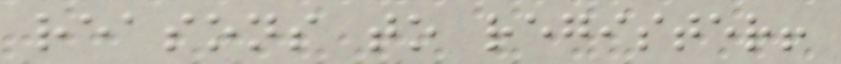reasons to register!
